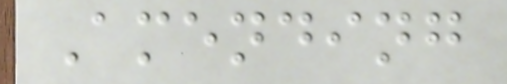Amending
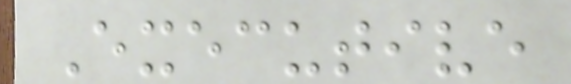Executive
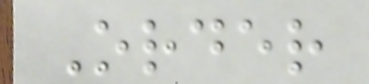Order
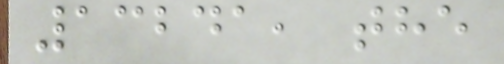13241, the
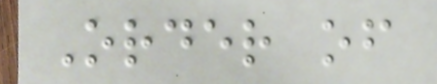Order of
